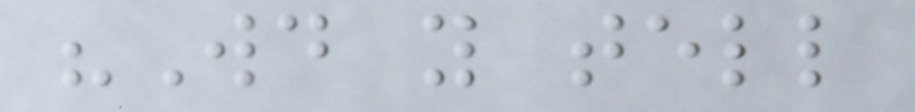"Would you tell
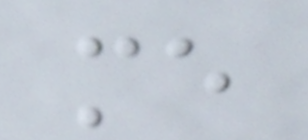me
